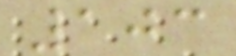103
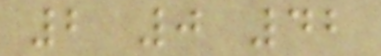2 0 42
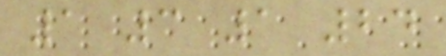1 3 1 24
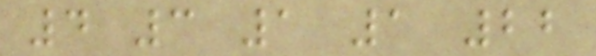4 3 1 1 22
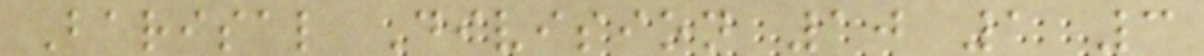Barisal Division 10 1 3
